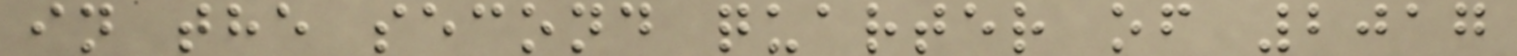in the second quarter of 2017
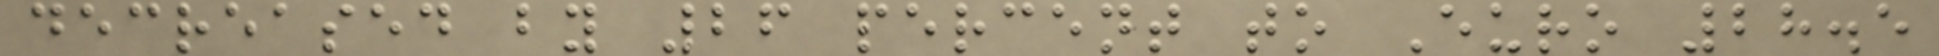decreased by 26 percent to Euro 28.5
